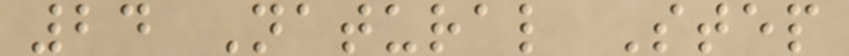24 Natural Step
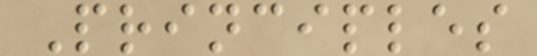Principles
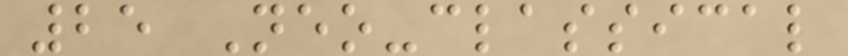25 Neo-classical
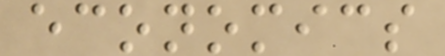economics
